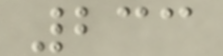233
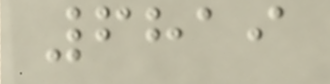6819
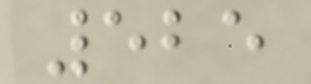525
